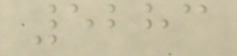5283
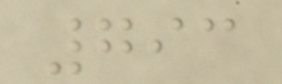793
